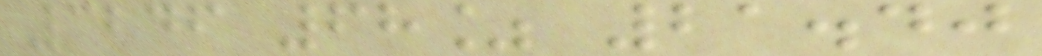3246 68% 21.40
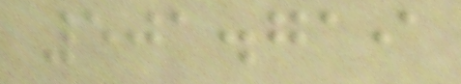501.719
